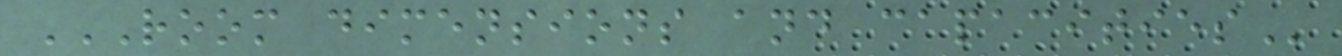ROOM DIMENSIONS AND CAPACITIES
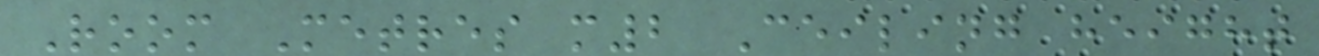Room Metres m2 Ceiling height
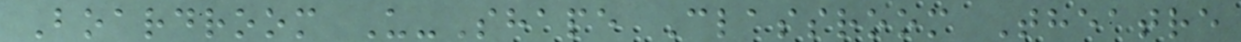Boardroom U-Shape Classroom Theatre
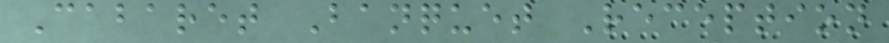Cabaret Banquet Reception
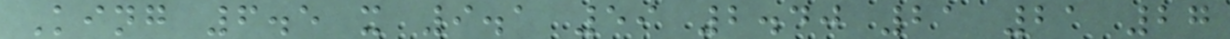King 6.5 x 9.1 59 2.40 21 21 27
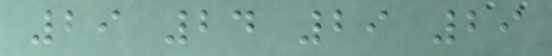29 24 29 29
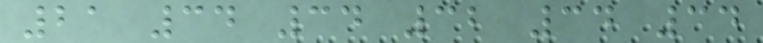21 34 34 32 34 34
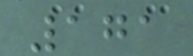171
